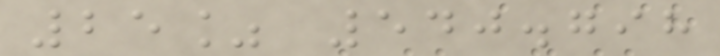25% 540.798
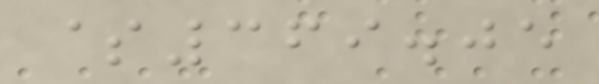$369.05
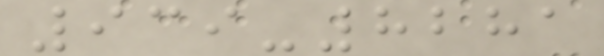939-8281
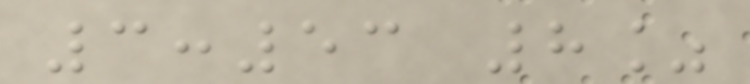3:53 8%
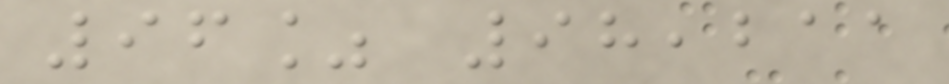96% 98,211
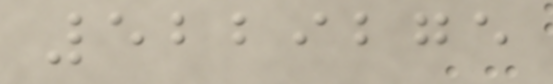5229275
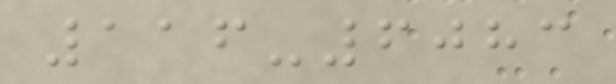116-6083
